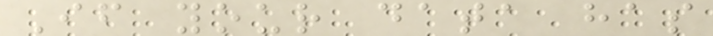If your data has
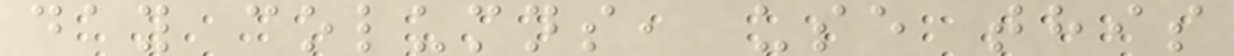day columns, use this
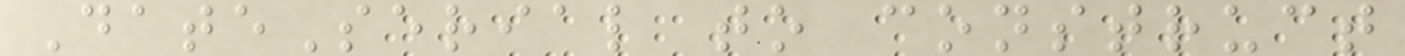DateSerial to construct
